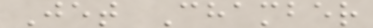Jet Chamber
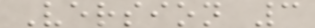Version 3
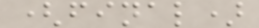(final)
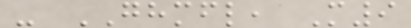- GHMFL, M9
